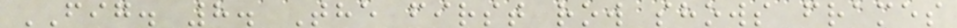FIG. 8. The first row shows frames
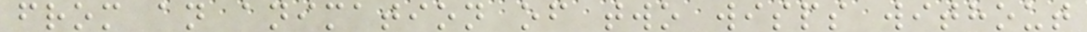from an animation of two wisps without
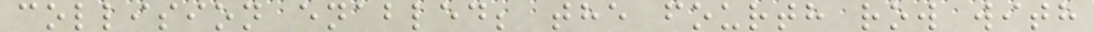collision enabled; the fourth row with
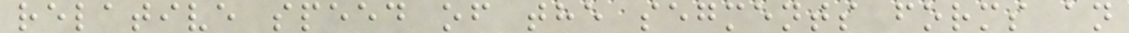relative speed of the segments forms an
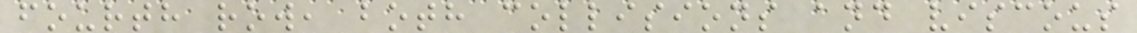fourth row, both collisions and viscous
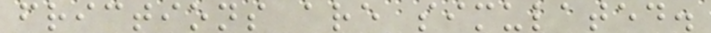frictions are simulated.
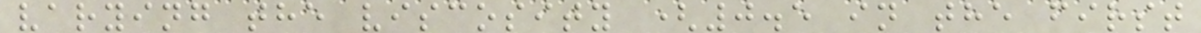varying the viscosity (0.5 in the first
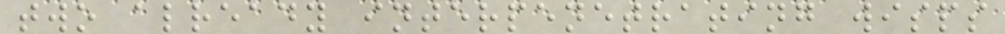two already interpenetrating wisps
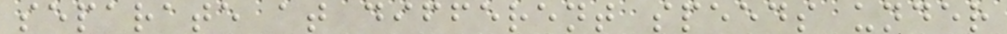separate at different speeds under
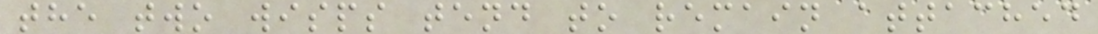the two wisps tend to remain attached
